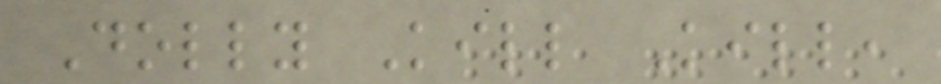Dolly Kill Kill,
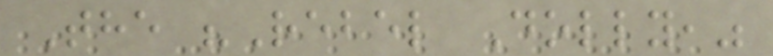The "Rebel Dolly,"
